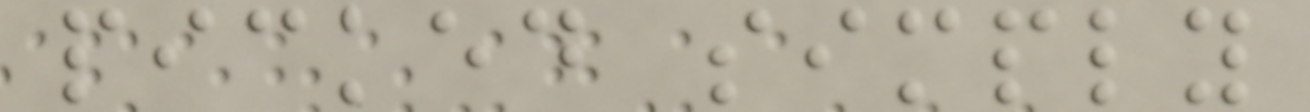picked simply
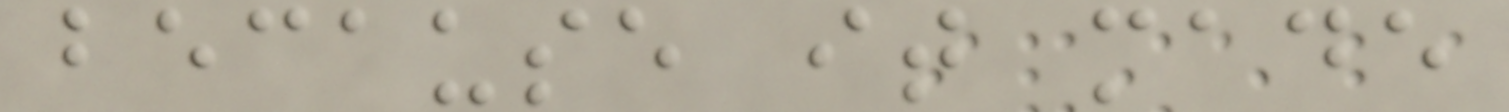because it made
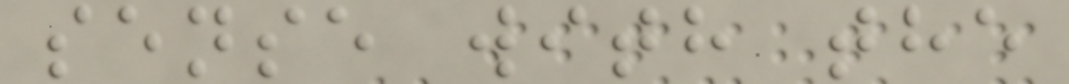sense with the
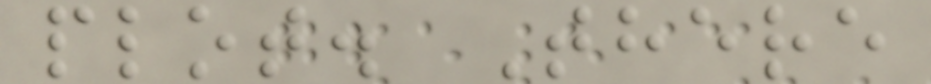plot. There
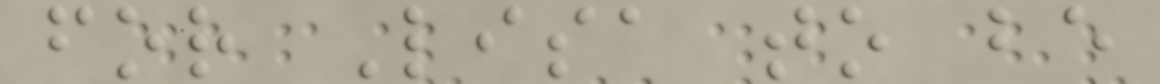for Lisa to be
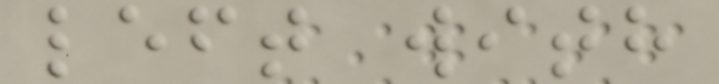left with
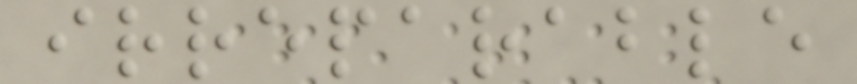irreparable
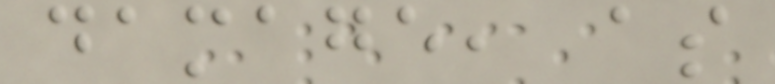damage, as
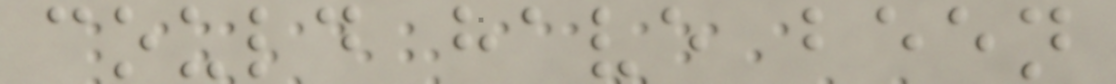could have been
